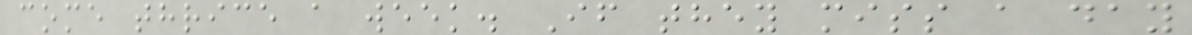come thrice a week. If they miss a day
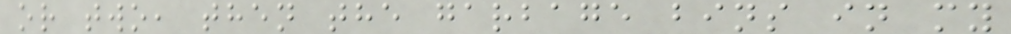or two, then the garbage bins in my
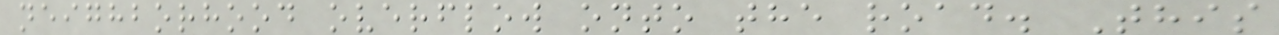neighborhood overflow onto the road. This
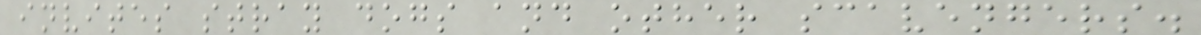invites stray dogs and other scavengers.
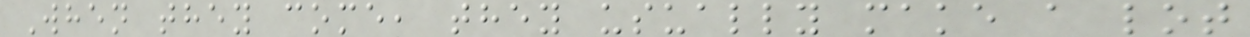When they come, they usually make a lot
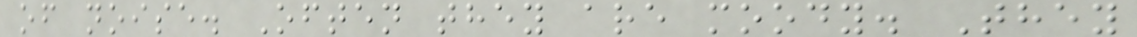of noise. Often they are moody. They
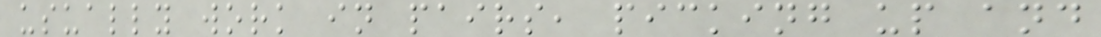usually work in pairs, picking up and
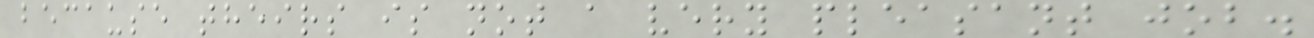because theirs is not a very pleasant job.
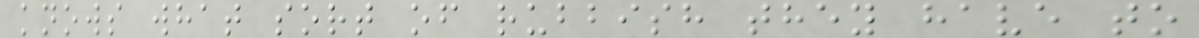knows what sort of rubbish they have to
